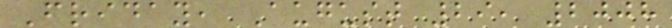Friday, August 29, 2008
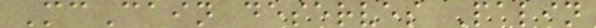McCain deserves Palin
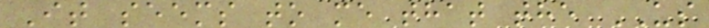It seems to me that the US
